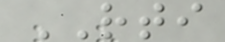RTI
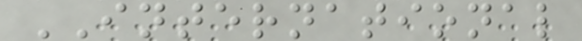INTERNATIONAL
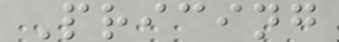Pricing
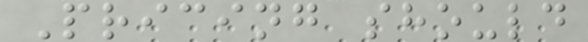Pricing should
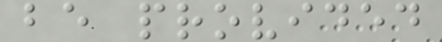be provided
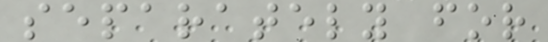separately for
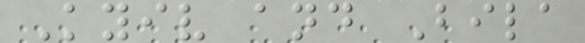Kyiv and Bila
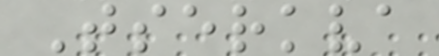Tserkva
